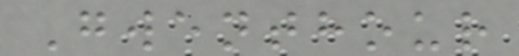Gwenthour
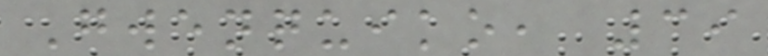Gwenquiko, 39
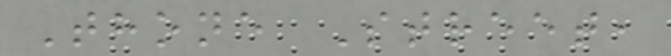Thone Street,
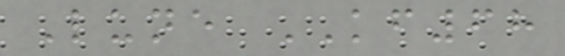Lune KF68
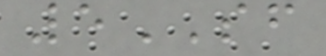5SF
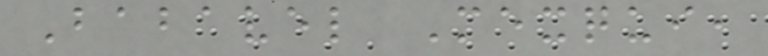Babavel Mexqui,
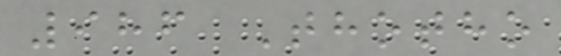986 Thotho
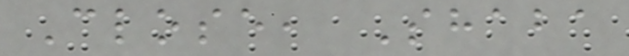Close, Shaba
